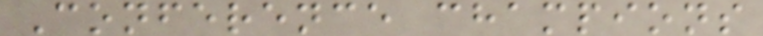Conference champions
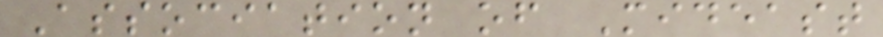Association of Mideast
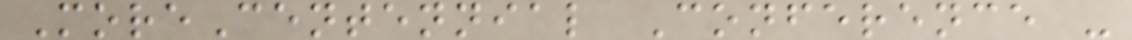MoreCentennial Conference -
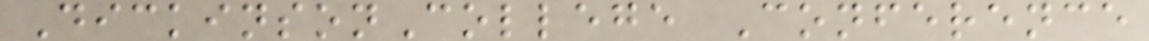DickinsonCollege Conference
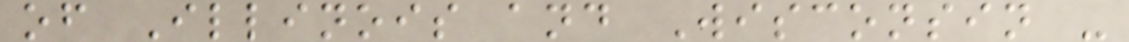of Illinois and Wisconsin -
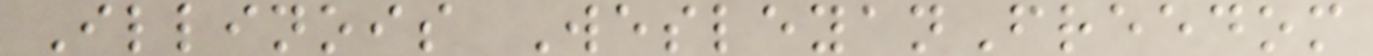Illinois WesleyanFreedom
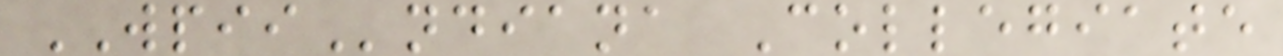WPIIndiana Collegiate
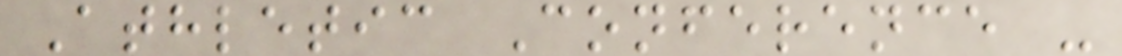Athletic Conference -
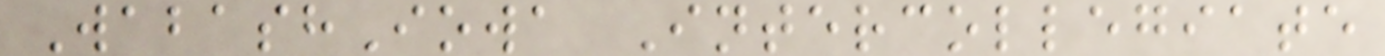WabashIowa Intercollegiate
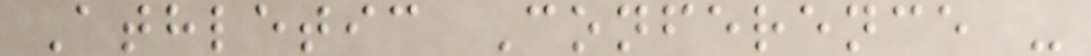Athletic Conference -
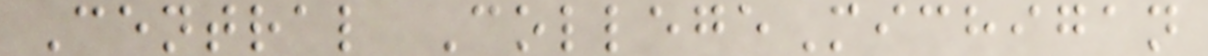Central CollegeMichigan
